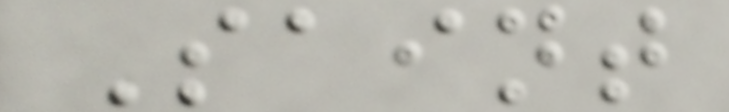Saint
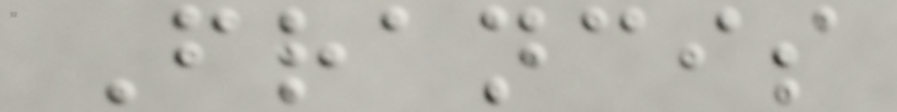Francis
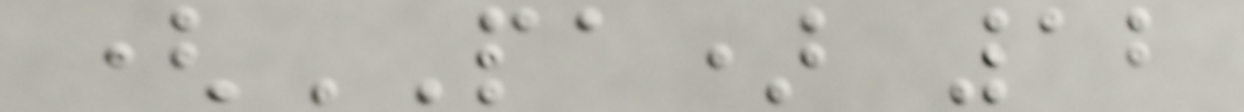(PA) 12
